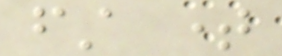first time
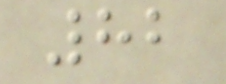82
